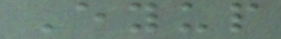Eyup
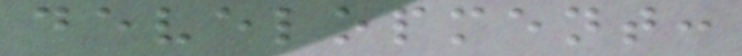development:
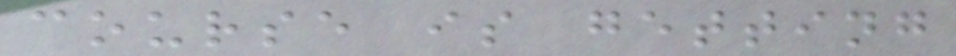course is getting
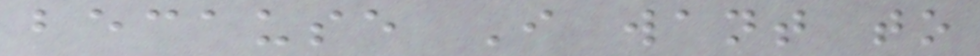because I want to
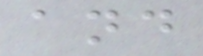and
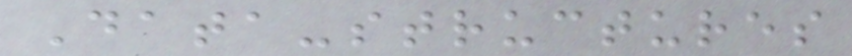Data-structures
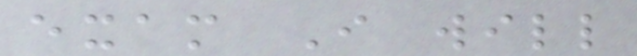exam I will
